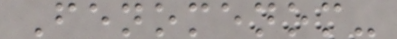Fenomenom-
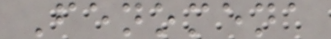Fenomena
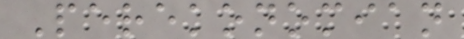Perekonomian
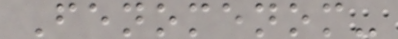Fenomenom-
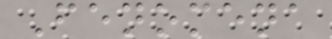Fenomena
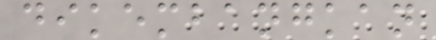dikembangkan
